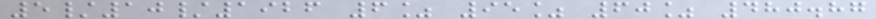5/10/1926 6% 95% 60% 480.87
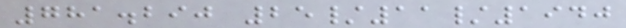781.290 25/11/1940
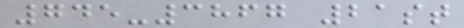745-3867 21st
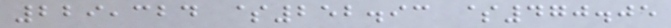229,324 $252.93 $470.05
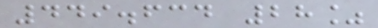449.634 28%
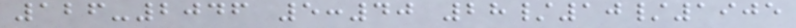126-2046 5:40 28/10/1905
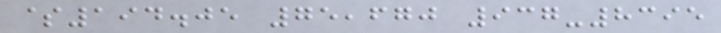$194.05 75,670 937-8395
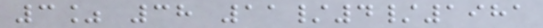3% 38 11/4/1981
